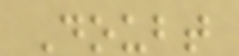Doubt
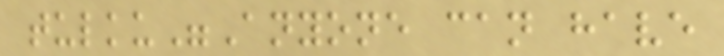tulku"Anyone can have
